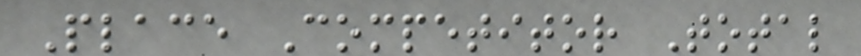Place Competitor Total
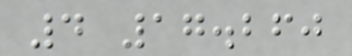4 17.260
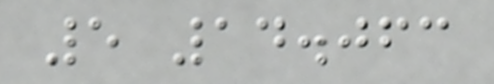5 14.063
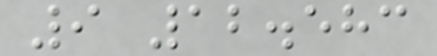9 12.583
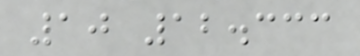10 12.333
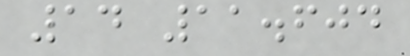14 11.604
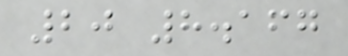20 8.167
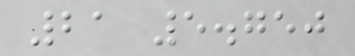21 5.750
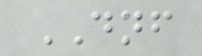DNF
